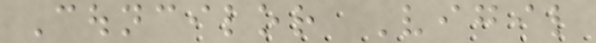Councilor Vigil
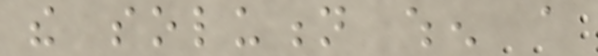the solution when a
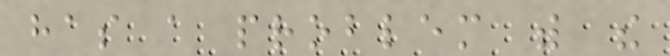has a problem with the
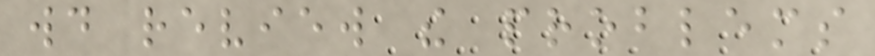would review the problems
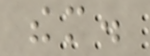them.
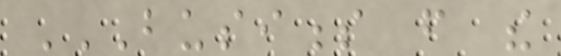BUSINESS FROM THE
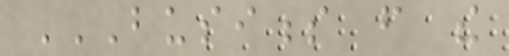BUSINESS FROM THE
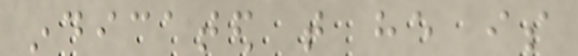indicated that he is
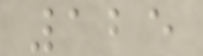125
